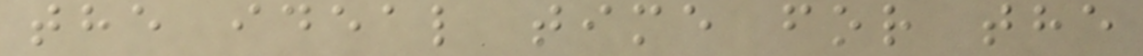the ideal time for the
